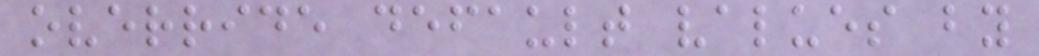override default values by
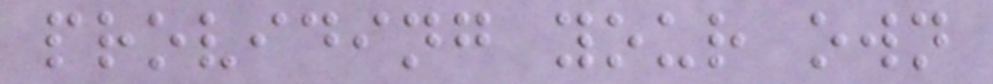providing your own
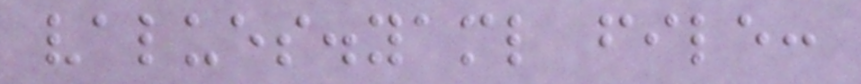values.yaml file:
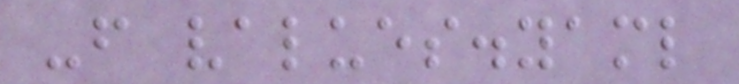-f values.yaml
